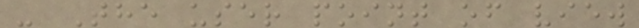- The user point of view
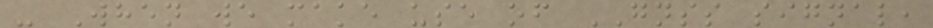- When we make use of GNSS signal,
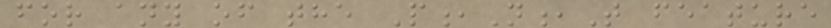for any of the P,N,T feature
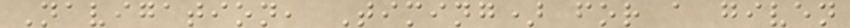Navigation, Timing) for a given
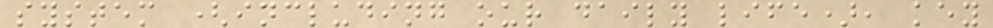system (including our daily life), key
